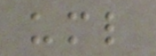uml
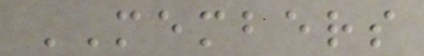MEMBERS
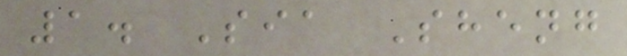1. Sia Sheng
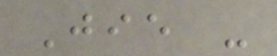Jie -
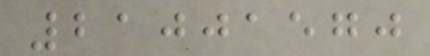21001570
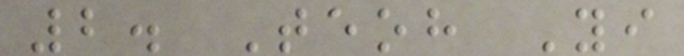2. Teoh Yi
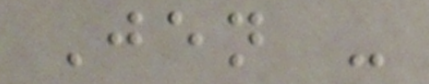Jen -
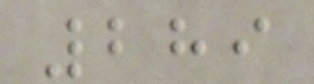289
